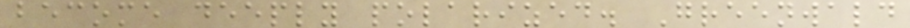become deeply polarized. Greenwald
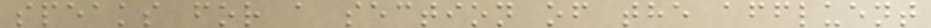speaks for a section of the affluent
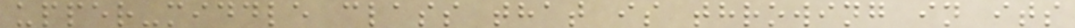upper-middle class that is throwing in its
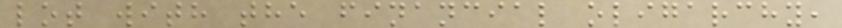lot with the financial oligarchy,
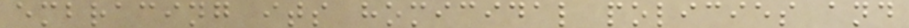embracing its homicidal policies and
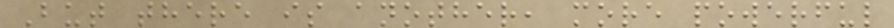But there is another, more powerful
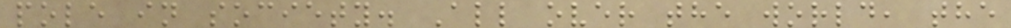pole in society. All over the world, the
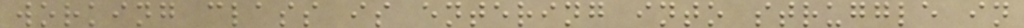working class is entering into struggle in
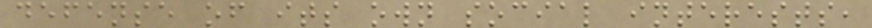defense of its own social interests,
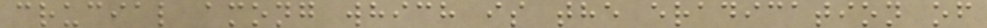crucial among which is the eradication of
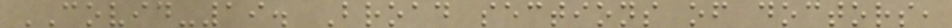COVID-19. Broad sections of doctors,
